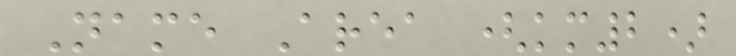Name Area (km2)
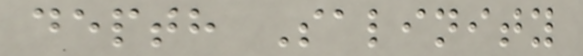depth Salinity
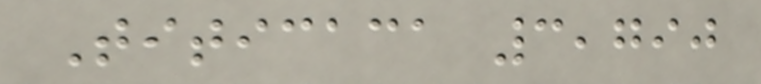Titicaca 3,790
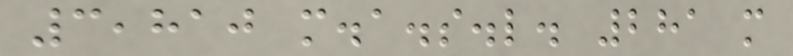3,810 m.a.s.l. 281 m
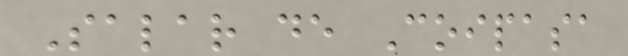Salar de Coipasa
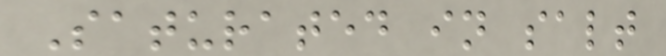Saturated in salt
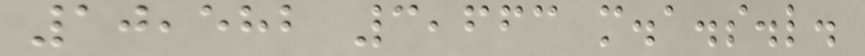10,582 3,663 m.a.s.l.
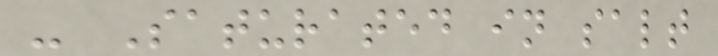- Saturated in salt
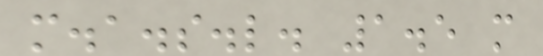m.a.s.l. 1.5 m
